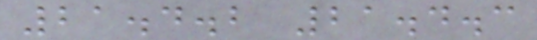21.4.2 21.4.3
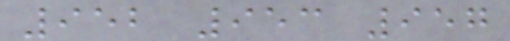952 953 957
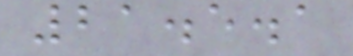21.5.1
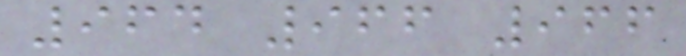964 966 966
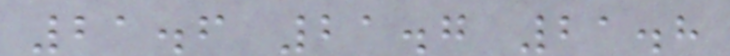21.6 21.7 21.8
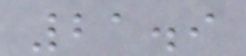21.9
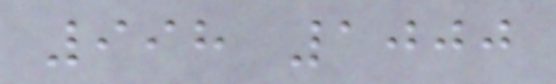998 1000
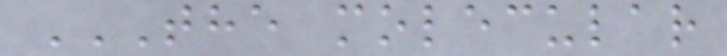THE MOLECULAR
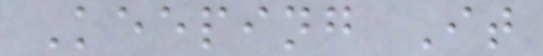Keeping It
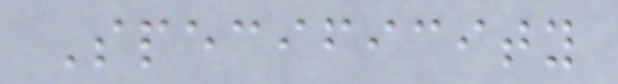Specificity
